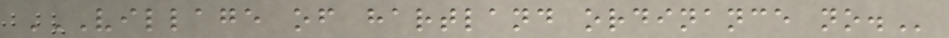VILLAGE OF HARTLAND ORDINANCE NO.
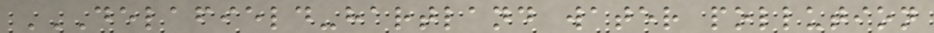DELAFIELD-HARTLAND WATER POLLUTION
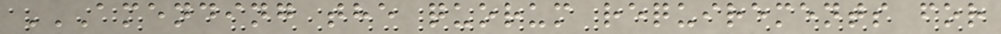AMENDING THE QUORUM REQUIREMENTS FOR
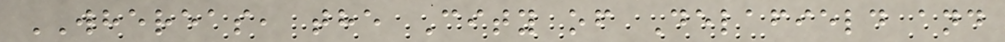WHEREAS, the City of Delafield and
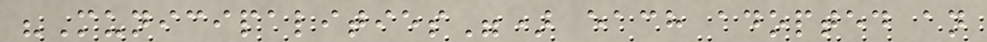"Municipalities") each adopted an
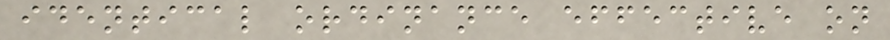identical ordinance effective on
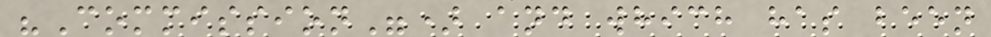"Commission") and which has been
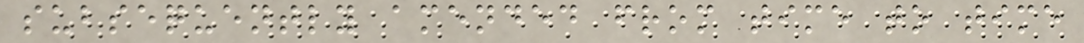subsequently amended from time to time
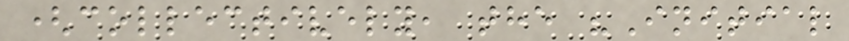(collectively, the "Initial
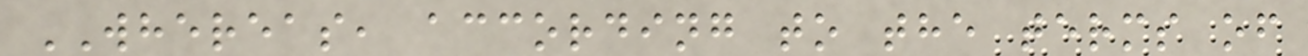WHEREAS, according to the terms of
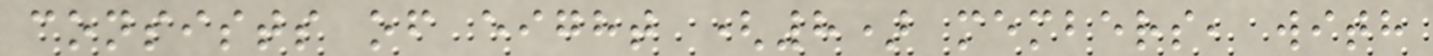consists of eight (8) members, with
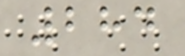284
